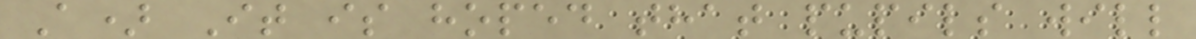A) It is hoped that pupils will
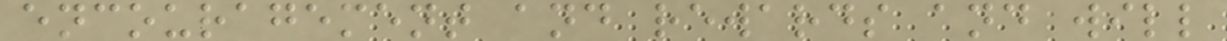encouragement and rewards and will
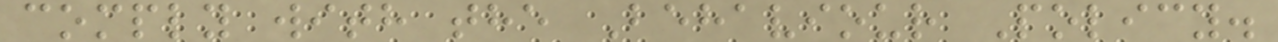comply with the Behaviour Policy.
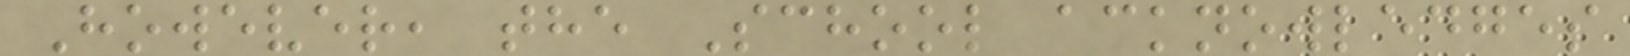However, the School acknowledges
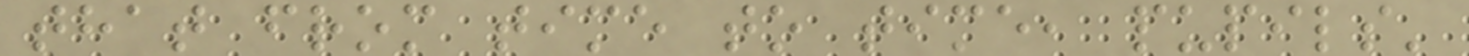that from time to time, pupils'
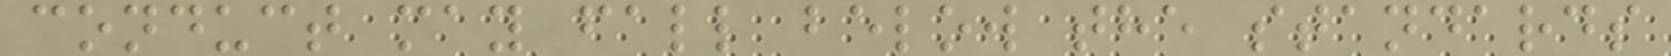conduct may fall below the standards
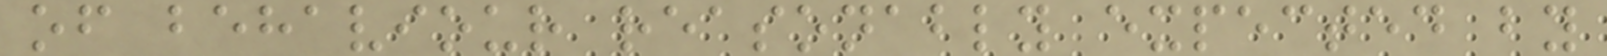of behaviour reasonably expected by
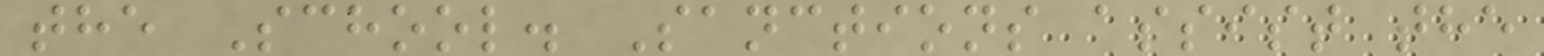the School. Sanctions assist the
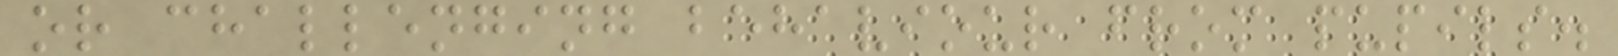or challenging behaviour from pupils.
